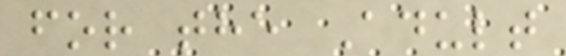for the Adult
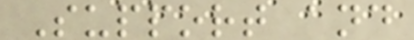Support and
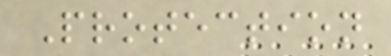Protection
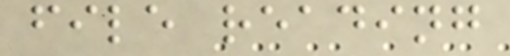file reading
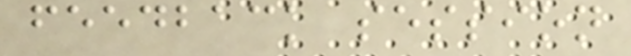feedback session
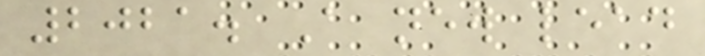2021. A new lead
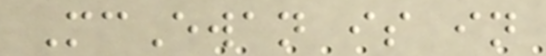McEwan is in
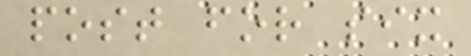post for six
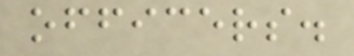officers.
